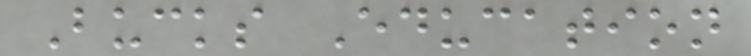Bucks Education
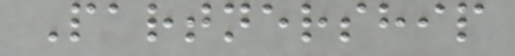Partnership
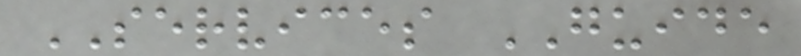SERVICES GUIDE
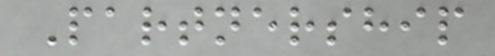Partnership
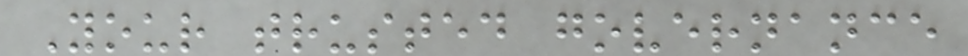Your trusted governance
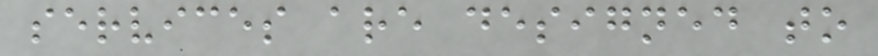services are designed to
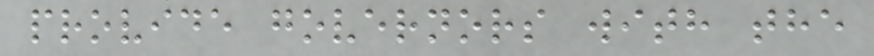provide governors with the
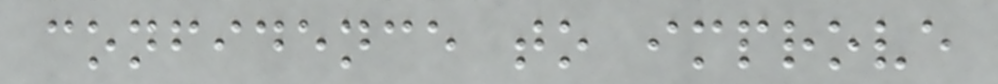confidence to improve
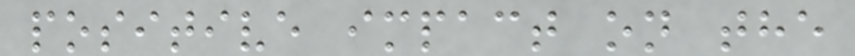positive impact on the
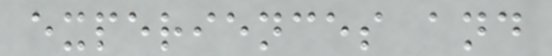experiences and
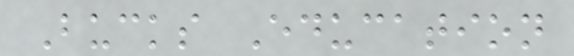Bucks Education
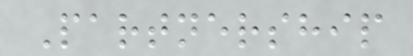Partnership
